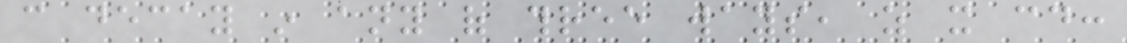can decay in any of three ways, as it could:
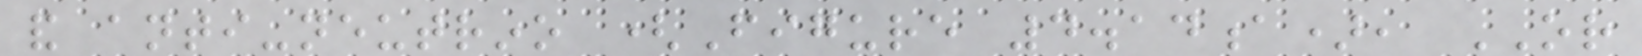and anti-neutrino (Figure 4.14a), OR
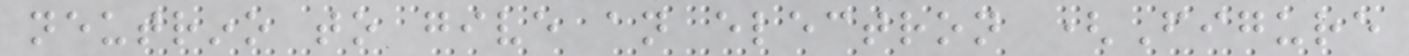neutrino to give an electron (Figure
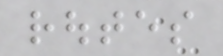routes
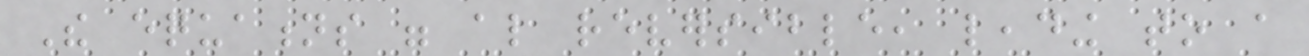The equations were also reversible, leading to a
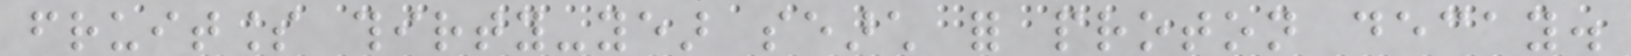fruitless thirty-year search for proton decay.
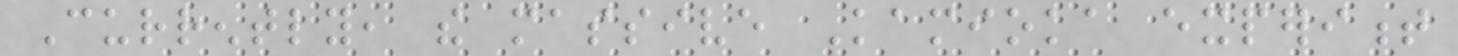Currently, the massive Kamioka experiment
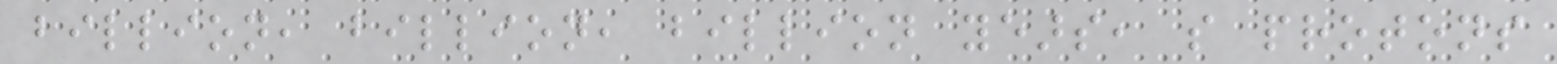billion, billion, billion years, so protons
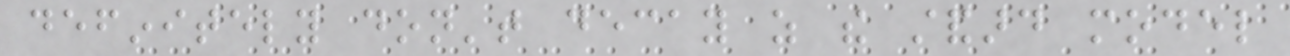definitely don't decay as the standard model
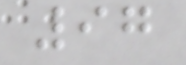97
